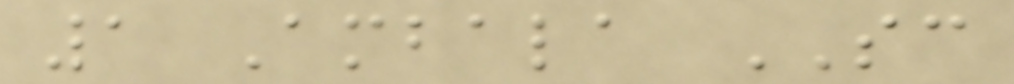1 Ambala SC
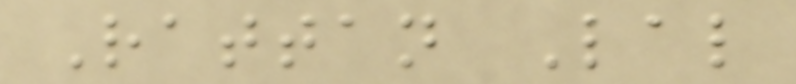Rattan Lal
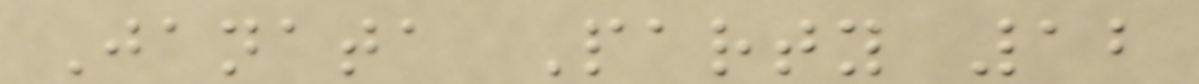Janata Party 12
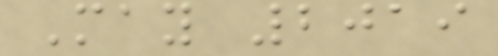May 2019
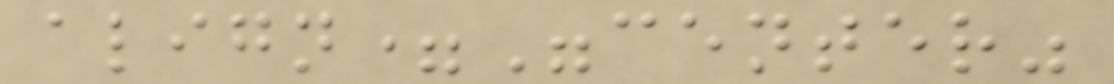align="center"
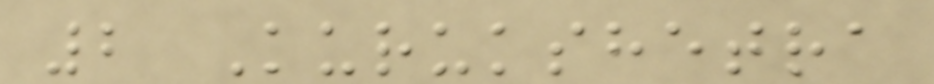2 Kurukshetra
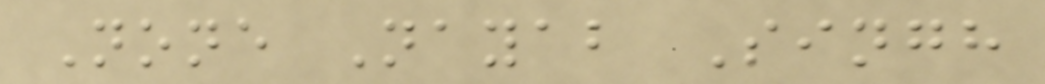None Nayab Singh
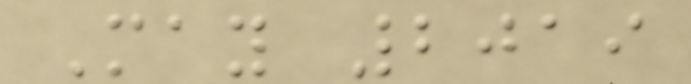May 2019
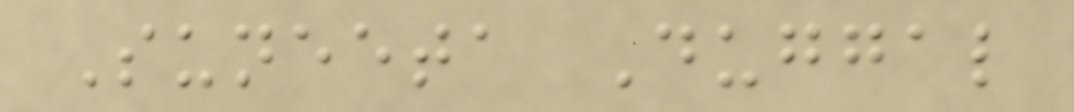Suneeta Duggal
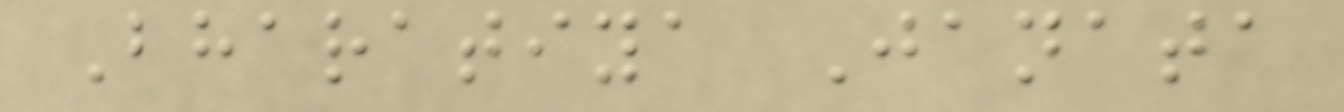Bharatiya Janata
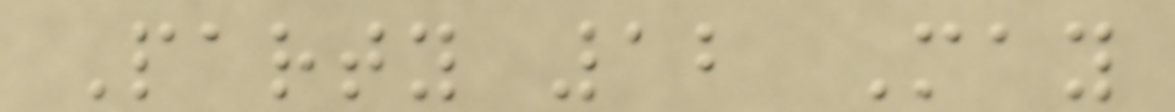Party 12 May
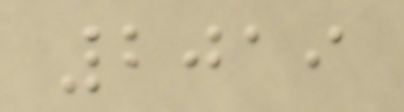2019
